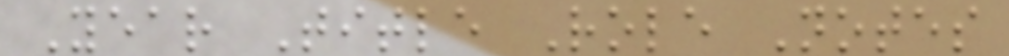Year Title Role Notes
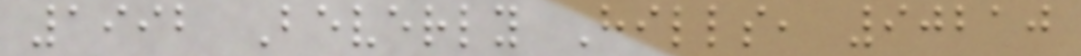1992 Beverly Hills, 90210
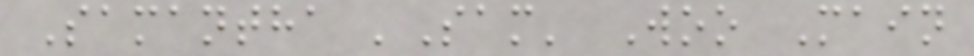Samantha 'Sam' Woo Main
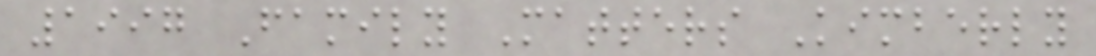1997 Family Matters Kimberly
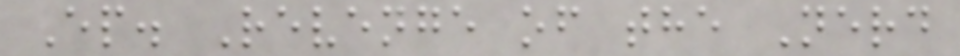Ep. Revenge of the Nerd
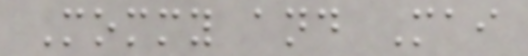Mommy and Mai
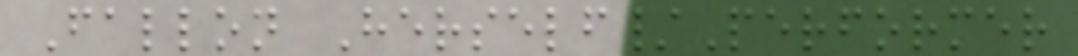Fallon Herself/Performer
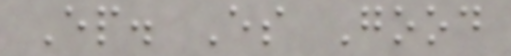Ep. Es Good
